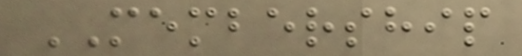MEMBERSHIP
